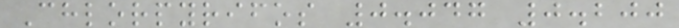Chlorpyrifos 0.047 0.200
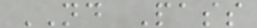ND Pass
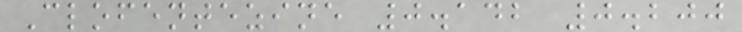Clofentezine 0.142 0.200
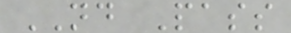ND Pass
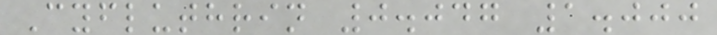Cyfluthrin 0.047 1.000
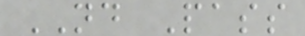ND Pass
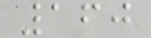160
